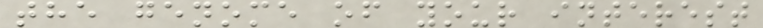the genome of your interest
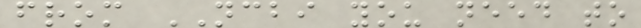from NCBI you need to
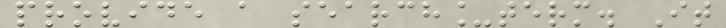provide a search_term. It
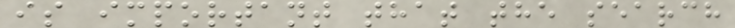is important that the search
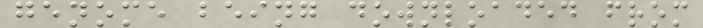genome being downloaded from
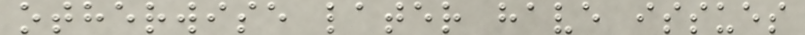otherwise later have issues
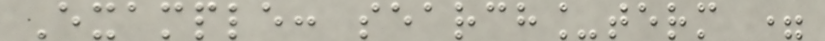Example: search_term =
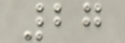27
